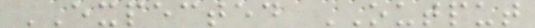EXPECTED OUTPUT
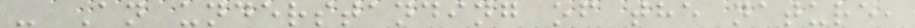- An understanding of the nature,
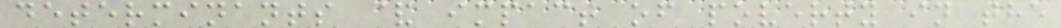determinants & impact of poverty in the
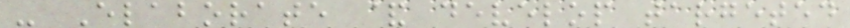- Elaborate & develop targeted
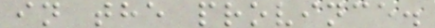in the province.
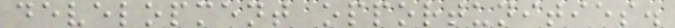development opportunities.
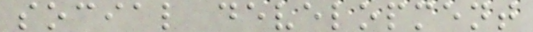social development
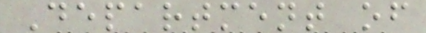Department of
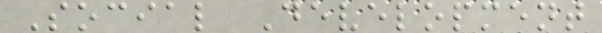Social Development
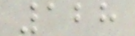128
